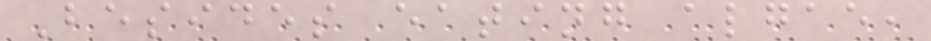Besides eating algae,
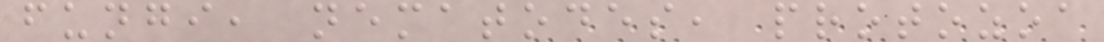fungi, nematodes, protozoa
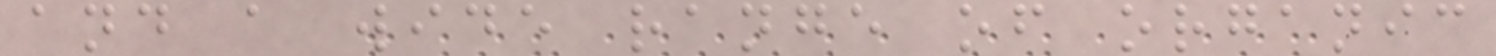and a wide range of organic
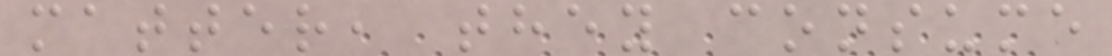matter, they consume
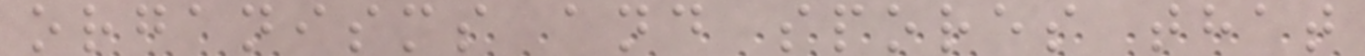organisms and spores that
